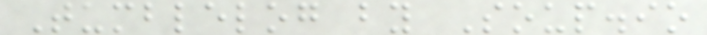Tumblelog by Soup.io
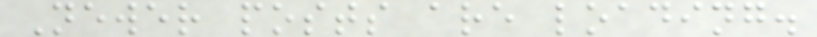Newer posts are loading.
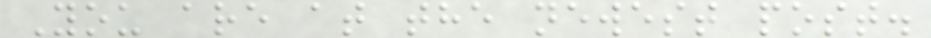You are at the newest post.
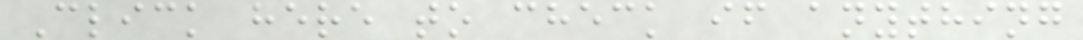Click here to check if anything
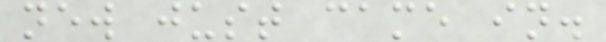new just came in.
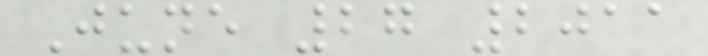June 27 2011
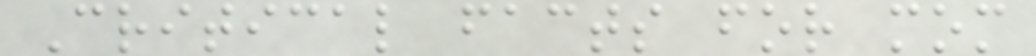Critical facts for mom
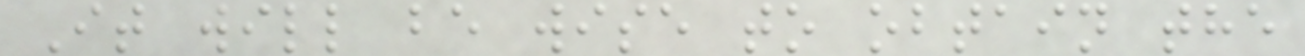It will be wise to obtain the
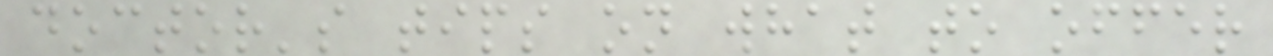doctor's tips on what to offer
